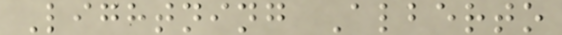Lightning Alberto
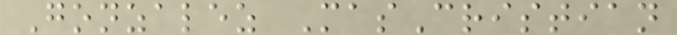Gonzalez MasCristian
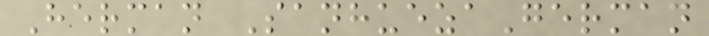Herman SanhuezaGerman
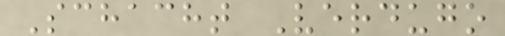Schacht Verdugo
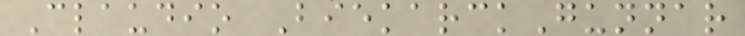Claudio BiekarckGunnar
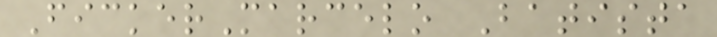FickerMarcelo Batista
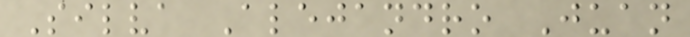Silva Alejandro Juan
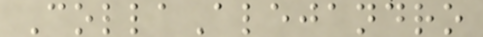CollaAlejandro
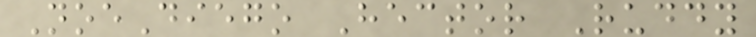NoeDiego Hector Ruddy
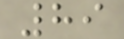89
